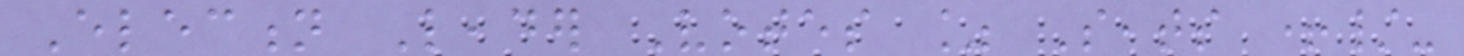Election Leader Votes % Seats +/-
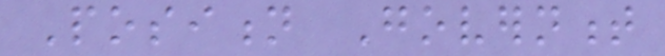Position Government
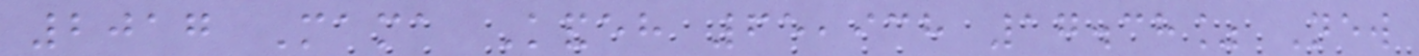2017 Mama Kandeh 65,938 17.38% New
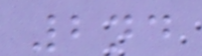2nd
